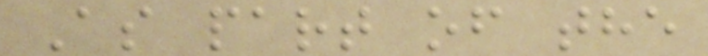As part of the
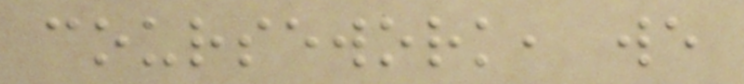coursework, we
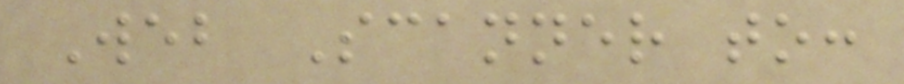Web Scanner to:
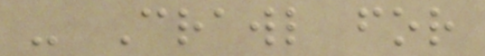- Crawl for
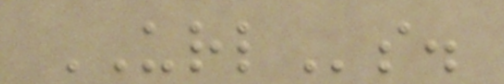URLs.
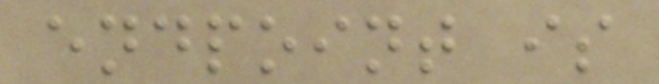endpoint is
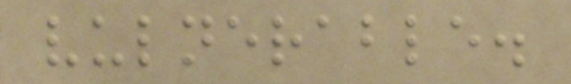vulnerable.
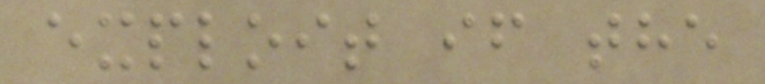exploit if the
